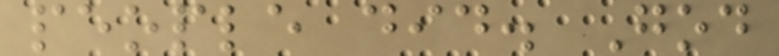people did. God
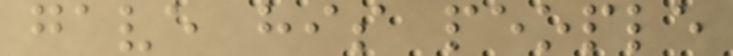gave his people
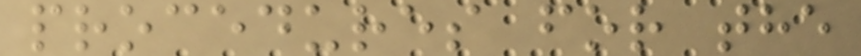procedures for the
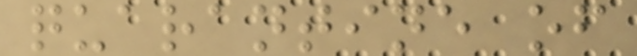quarantine of
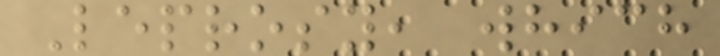Leprosy, which
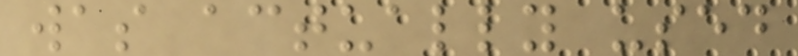was actually used
